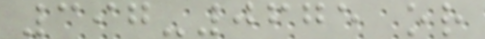397-0675 or
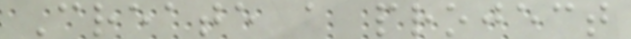Create a project
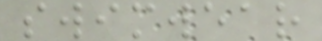swimwear
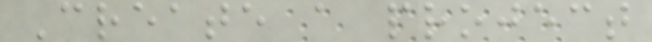Create a project
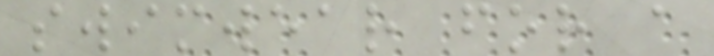swimwear for a
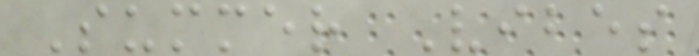Summer Vibes
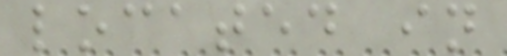located in
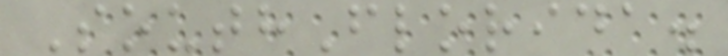SouthFlorida.
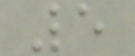5
